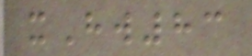xHw83
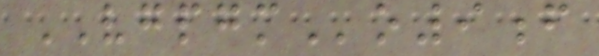VGPGMo9f
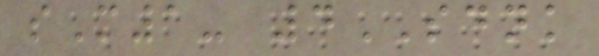sM1- 4SDNK
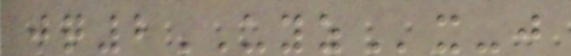jq2UYZx-j
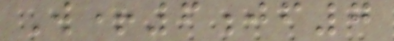W+6jf7
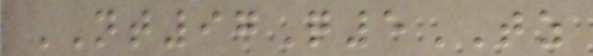NT97Q5TZ
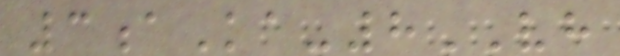3aKa-8VH
